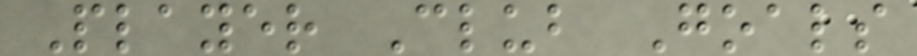Player Club Goals
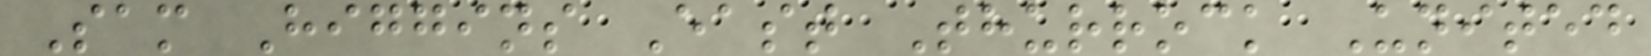Sam Higgins East Thurrock United
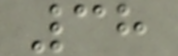38
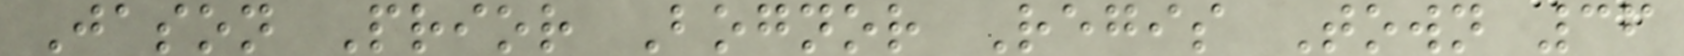Jason Prior Bognor Regis Town 36
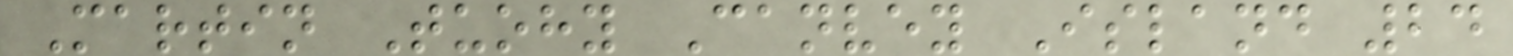Martin Tuohy Canvey Island 24
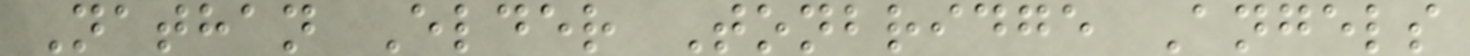Nathan Elder Tonbridge Angels
